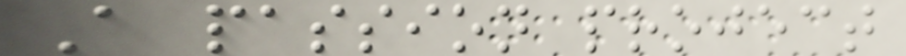A passion project
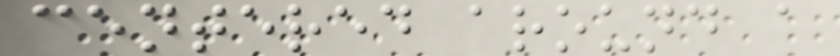centered around a
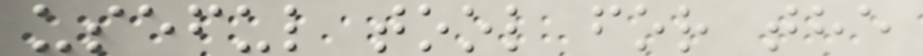useful tool for the
